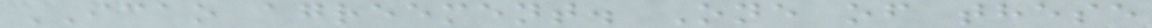ICAO agreement. One of these
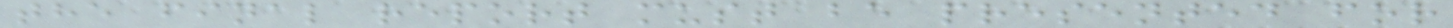the final report must be presented for
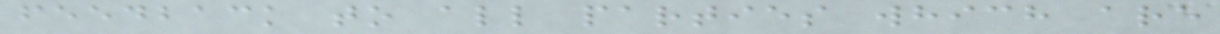feedback to all parties which are
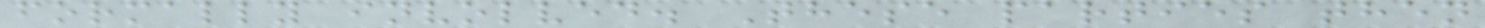formally involved. These parties then
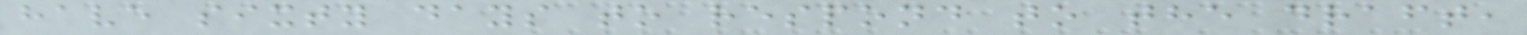have sixty days to respond to the draft,
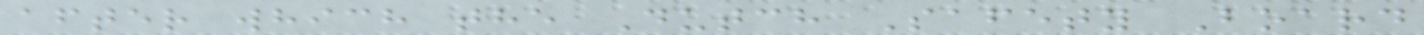after which the Dutch Safety Board
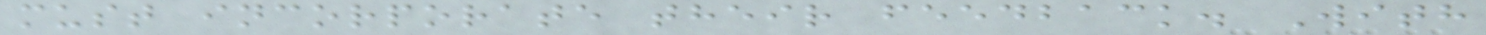must incorporate their feedback. With
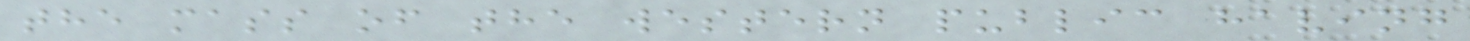the mass of the western public having
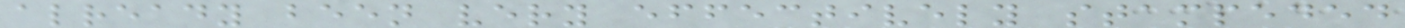already been very effectively stampeded
